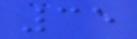35
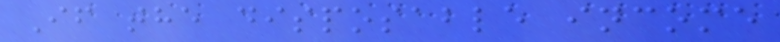If the disposable income
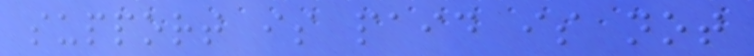support is paid is not
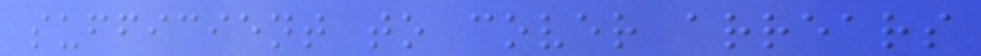sufficient to cover arrears
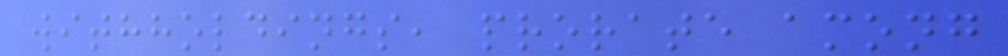withholdings, prorate among
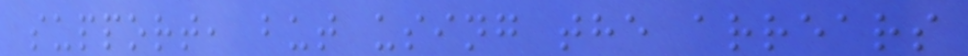support, but using the arrears
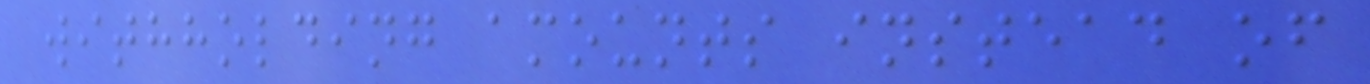withholding amounts instead of
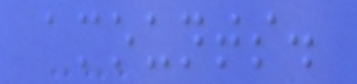amounts.
